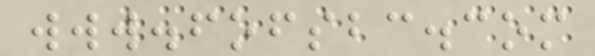www.fofsbc.com
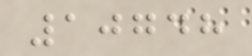10748
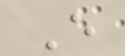E
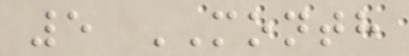5 MONTH
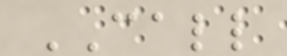CALL
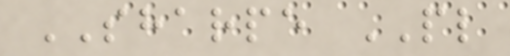SHARPE PL
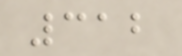312
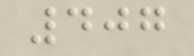407
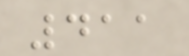411
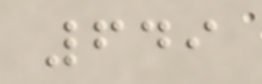649
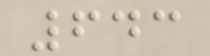643
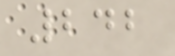242
